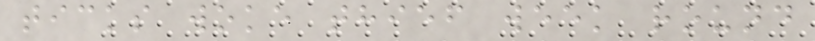ticks woke thief week round
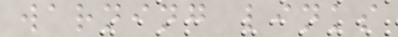warning links
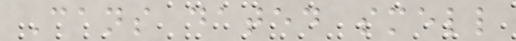Cans dated smell
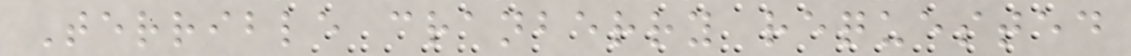Terrible cranberry requested
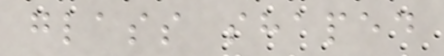glass shaped
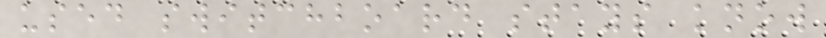used switchboard stays know
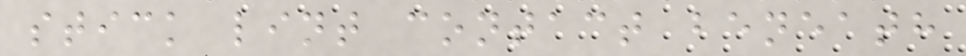stick lint contact beneath
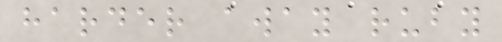harder away ruby
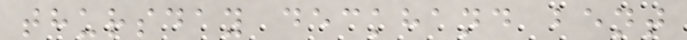thursday deckhand bent
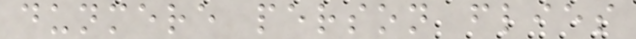dunmere person flies
